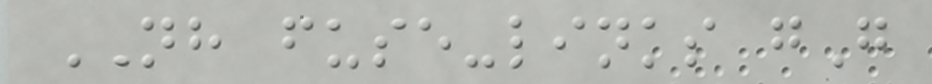NH fuse-links gG
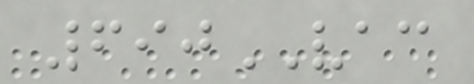690VAC
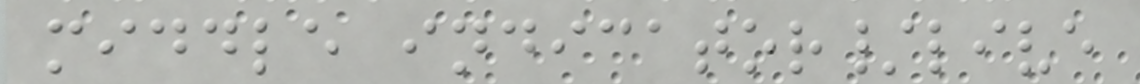middle indicator/live
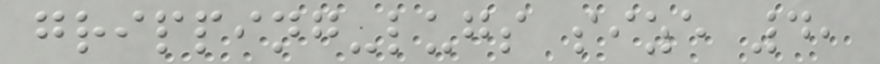gripping-lugs size 4,
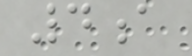4a
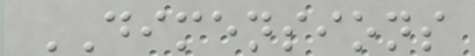DIMENSIONS
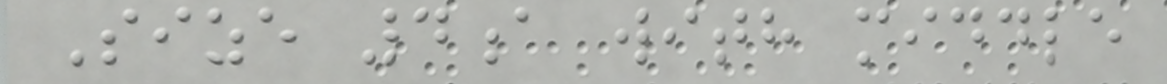Size 4a with middle
